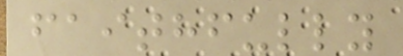faithfully
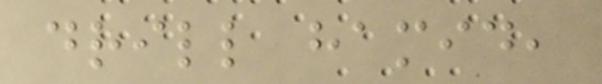drill hamid,
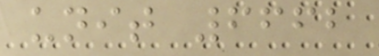unit 6662
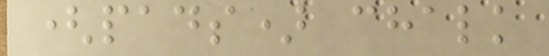(pads) chalk
